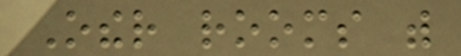Other rooms with
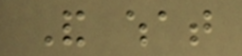And what
